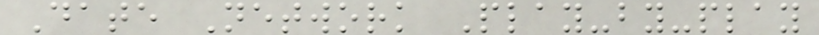Date Network Play-by-play
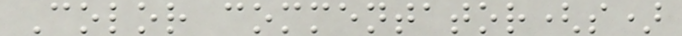Color commentator(s)
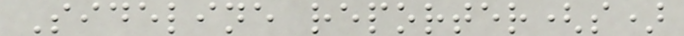Sideline reporter(s)
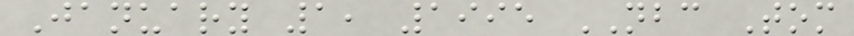January 1, 1995 NBC Tom
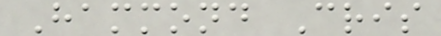Hammond Cris
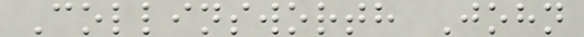Collinsworth John
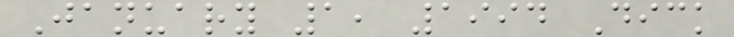January 1, 1994 Dick
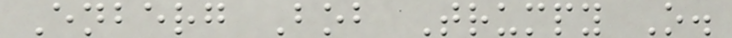Enberg Bob Trumpy O.
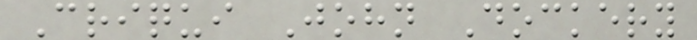Criqui John Dockery
